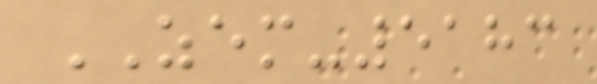ZEM-5183
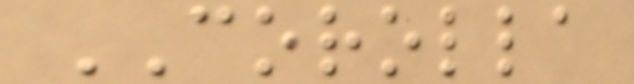COROLLA
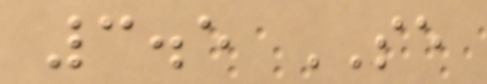3.5 SE
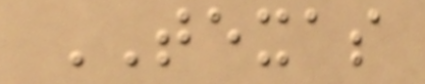TEXAS
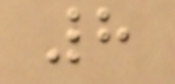8
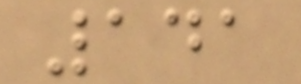141
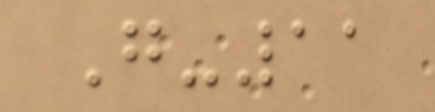G-11
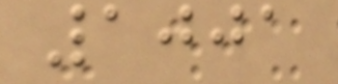1001
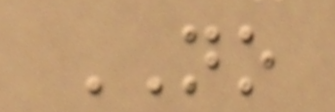NO
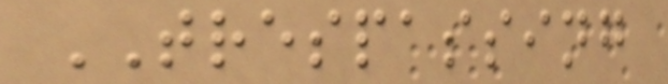TRESPASSING
